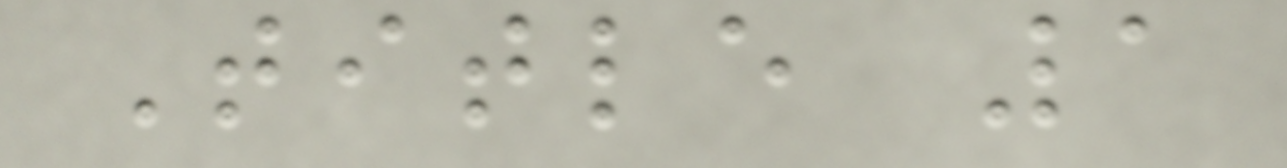Title 1
